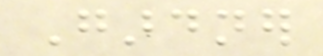Gardner
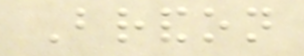Brandon
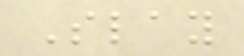Slay
